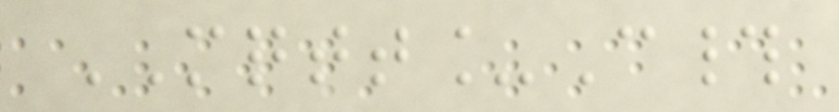MQTT_C#
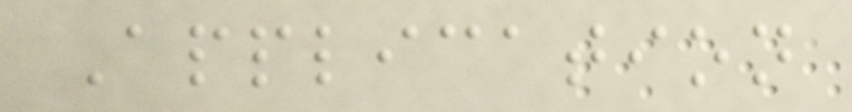Application
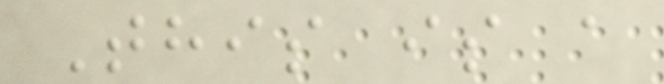This is a
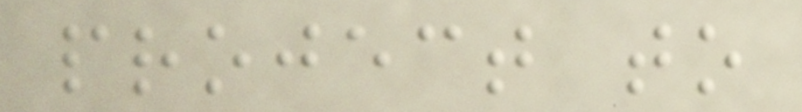project to
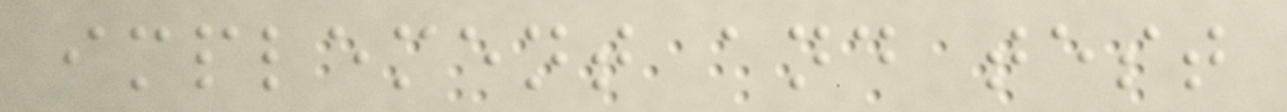implement and test
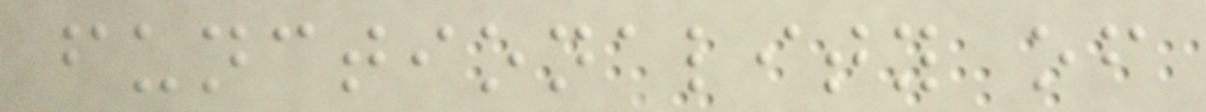functionality of
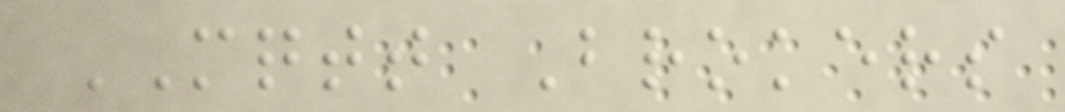MQTT Brokers
